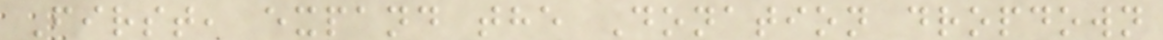First, expand the Donation dropdown
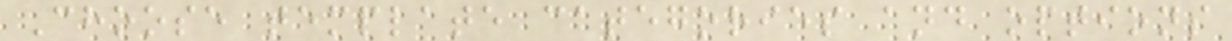Choose template categories and options
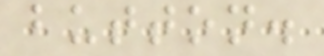button.
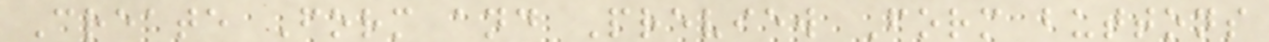Create Form and Preview Form buttons
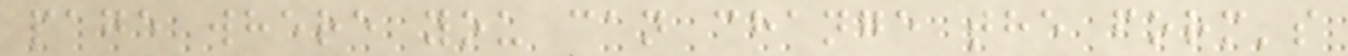page where you can change the form's
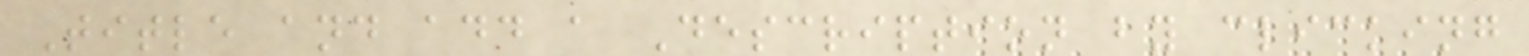Title and add a Description by clicking
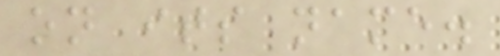on its name.
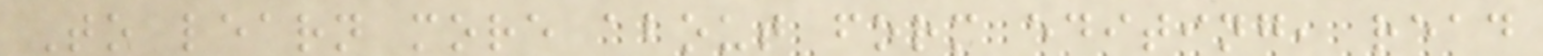To learn more about form editing, read
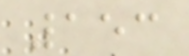153
